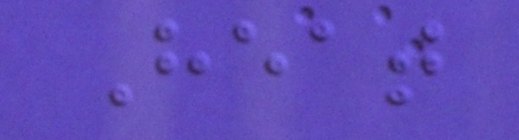Heat
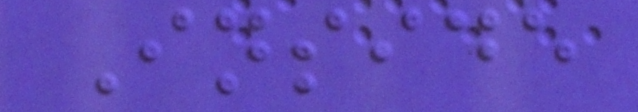Inside
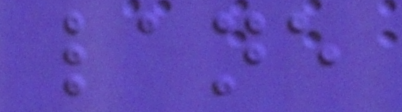lane
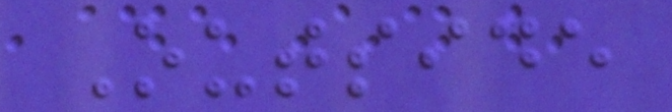Outside
